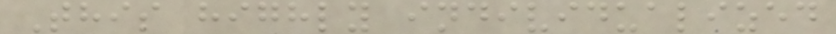This highly individualized
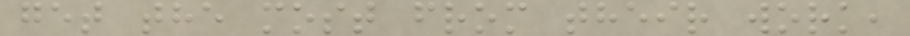get the most from their work,
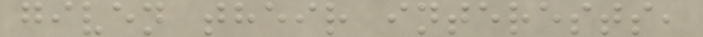given their interests,
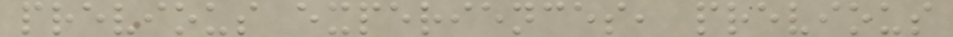previous experiences, previous
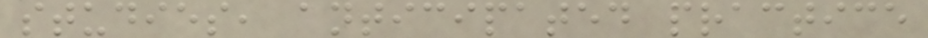studies, anticipated practice
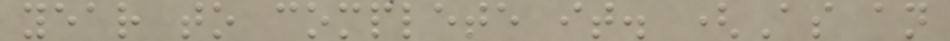year to complete it. (As an
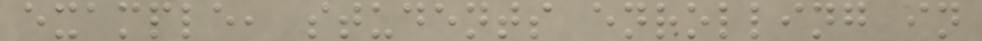example, students enrolling in
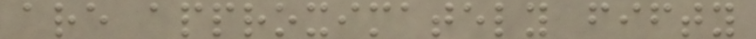are approximately fifty
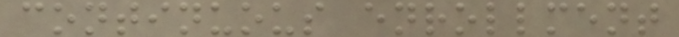continuous enrollment
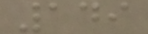149
